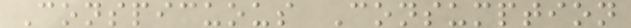Conspicuous Consumption
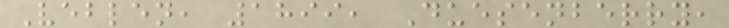Veblen, 1899, Duesenberry,
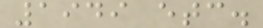1949 etc.
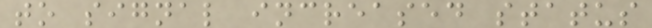to signal increased status
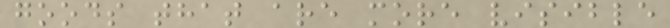goods that are more visible
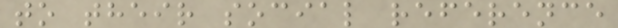to their social reference
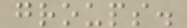groups.
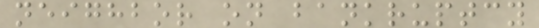neighbor on bankruptcy
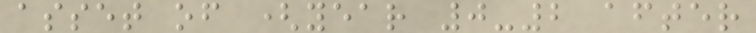asset of (year 0-2 after
